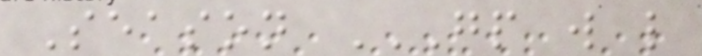Season GP W L
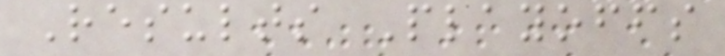Results Playoffs
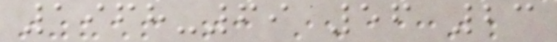1968-69 56 23
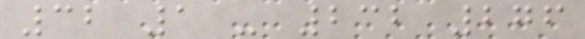32 1 - 232 276
